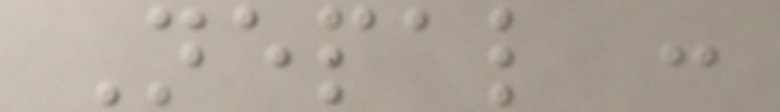Nepal :
